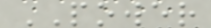POWER
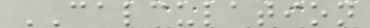CALCULATION
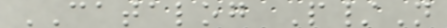CATALOG P/N
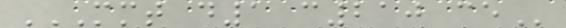MMT D1 C210 CE
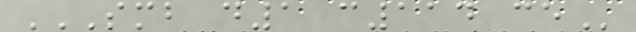SMB D1 C114 CE
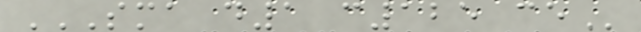SMA D1 C125 CE
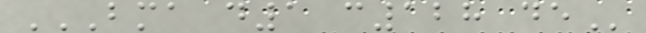BMA D1 C128 DE
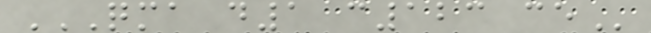QMA D1 C123 CE
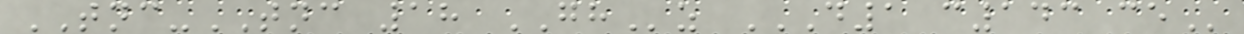TNC-TNC 18 GHz D1 C143 CE
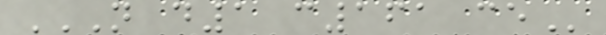N D1 C161 CE
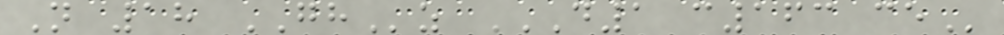N 18 GHz D1 C163 CE
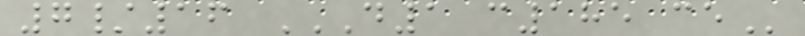7/16 D1 C185 CE
